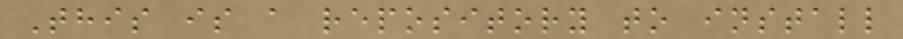This is a repository to install
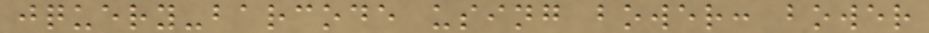jquery-barcode using bower: bower
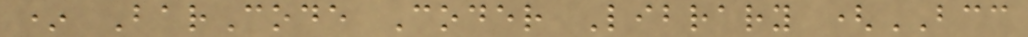* BarCode Coder Library (BCC
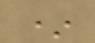*
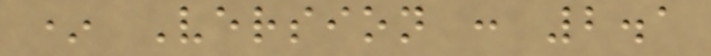* Version : 2.1
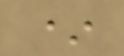*
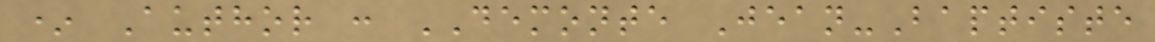* Author : DEMONTE Jean-Baptiste
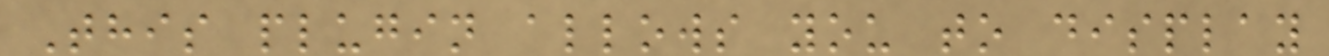This plugin allows you to display
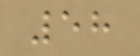58
